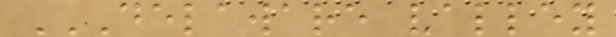DELAWARE VALLEY
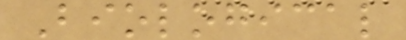Biological
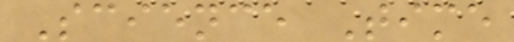Science Time
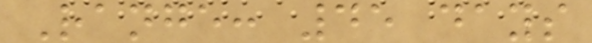Range: 45 days
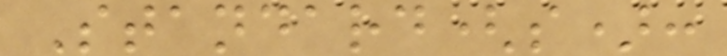Standard(s):
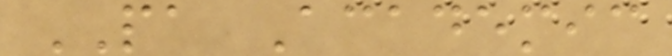PA Academic
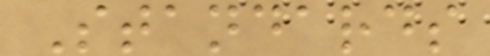Standards
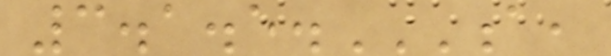3.1.5.A,
